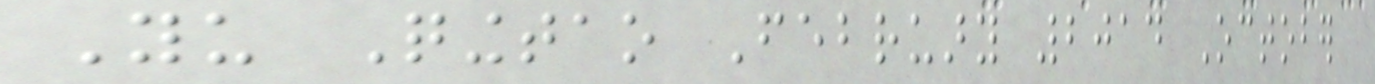Yu Qingtao February 2014 October
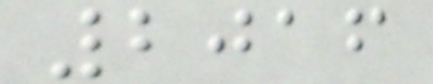2016
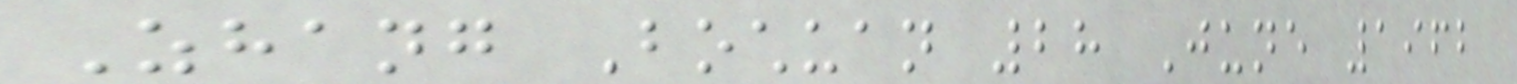Zhang Bochuan 28 June 1962
